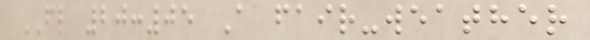FL 20:05 A fair-weather
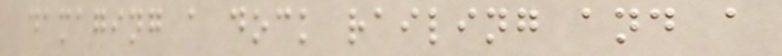damaging a dock railing and a
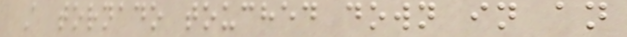A tornado touched down in an
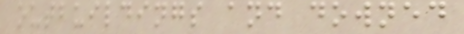outbuildings and downed
